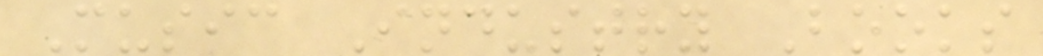Music Industry Books
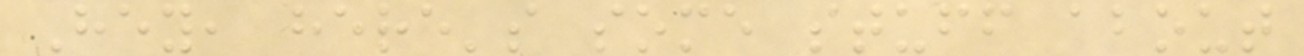Hey, here's some stuff about
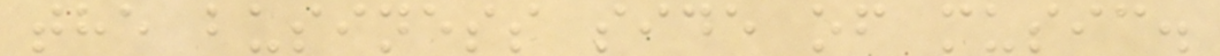the business side of music.
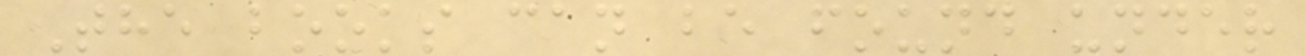The books can be found under
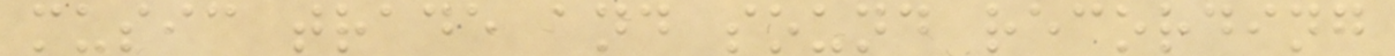music trade and sound recording
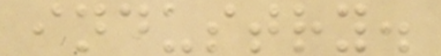industry.
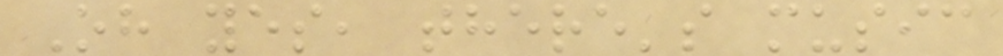Oh yes, there's music
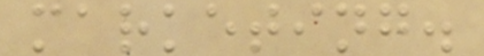marketing.
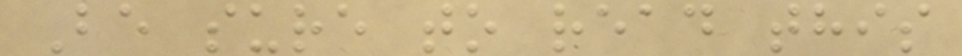Be sure to read this
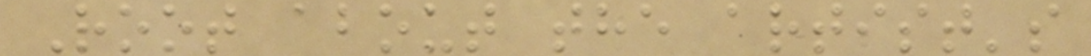Root about the artist's
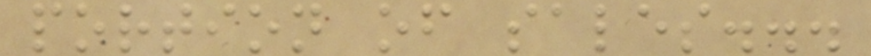portion of sales...
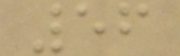56
